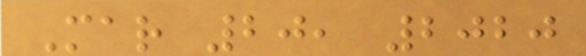Mar 20, 2020
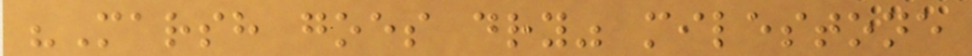"Marsh goes dry" milestone
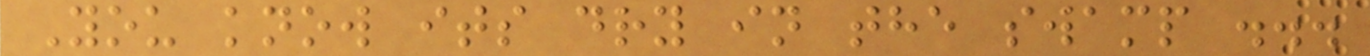You know its dry in the swamp ...
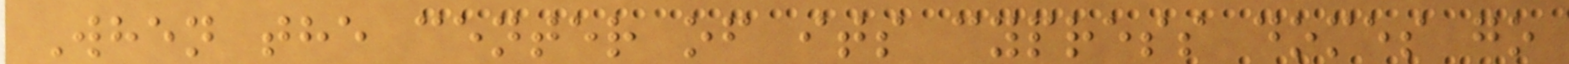When the center of its cypress domes go
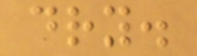dry.
